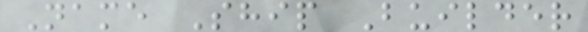Name Ship Builder
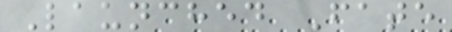Launched Fate
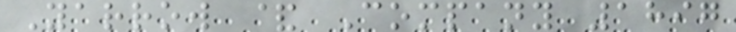Yarrow & Company 1897
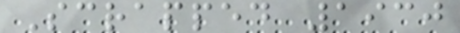Scrapped 1930
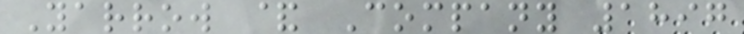Yarrow & Company 1897
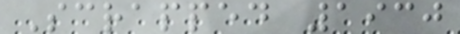Scrapped 1930
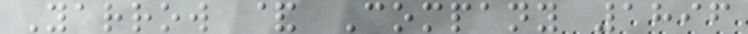Yarrow & Company 1896
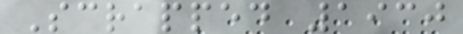Scrapped 1930
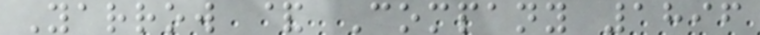Yarrow & Company 1896
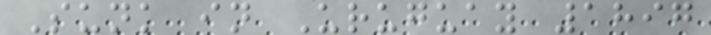Sunk in Uruguay 1897
